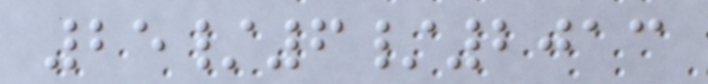25/6/2013
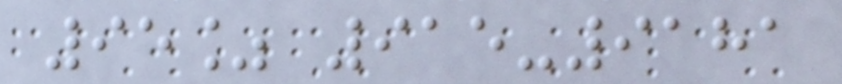95% 915-9181
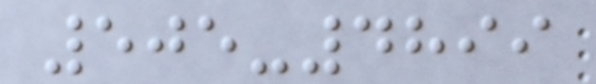505-4899
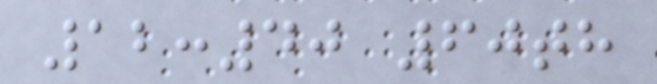12:40 60th
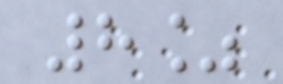8%
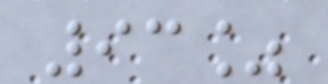93%
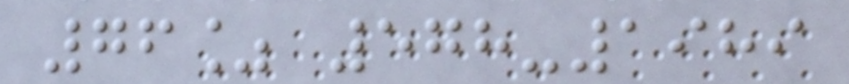76% 578-1989
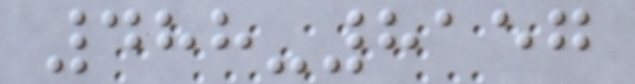488-8157
